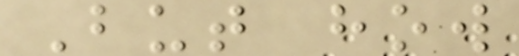But how
